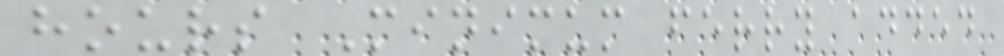hours Minimum ferry added
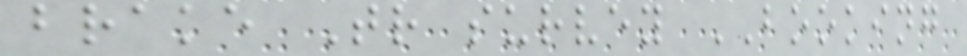brake Tr survey BOOKING
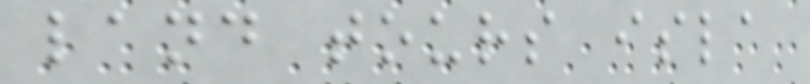land tours isla
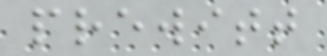prewitt
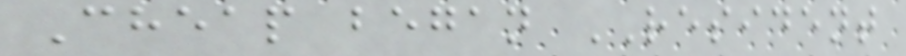Cheap began RESIDENT
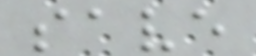save
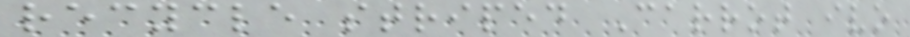recycle striped Carrot ivo
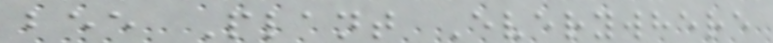bee Plant Everywhere
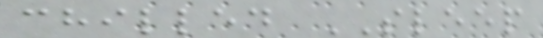chilled SLEEP
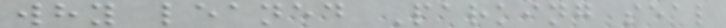why leaned Parking seal
